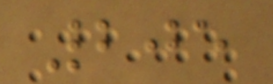205
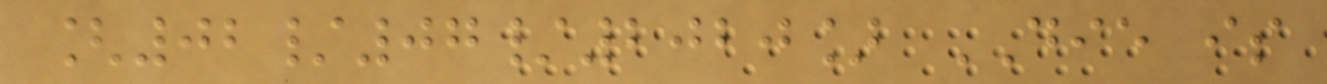[02/07/2020] DIE is
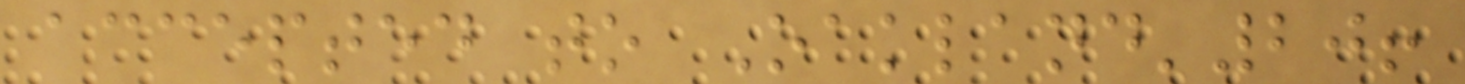accepted to Oakland'20!
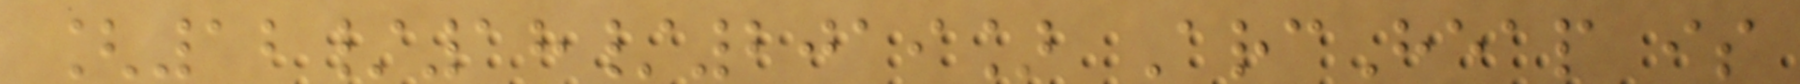[12/18/2019] ArcHeap is
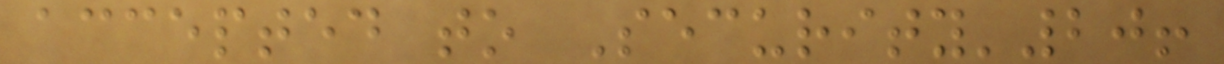accepted to Security'20!
